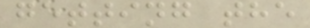getting the
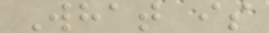What is
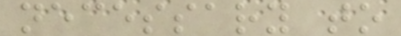necessary to
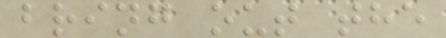bring out the
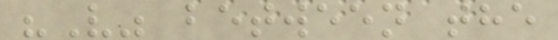"V" between the
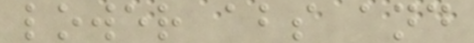lower abs and
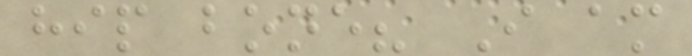hip bone? I am
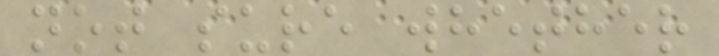not sure whether
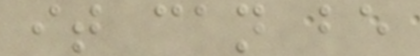it can be
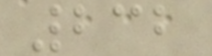232
